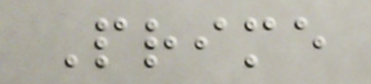Prime
